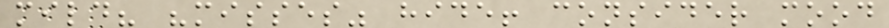mild? "misses" hide! consider mood
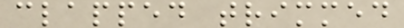clapped trimmed
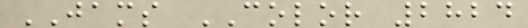JAMS COLOR 2824
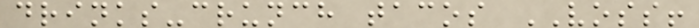drinks-crunch tacos VOSS!
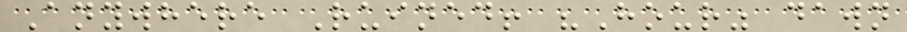Anywhere Ruined! "Hour" dawn
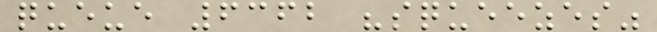queue 6362 "squeezes"
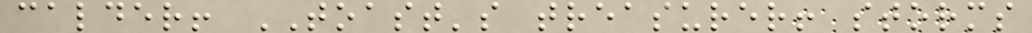calder! TOAST's treasurer! storms
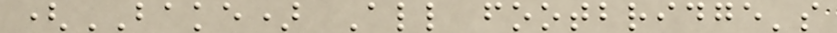(BAKE) All footbridge's
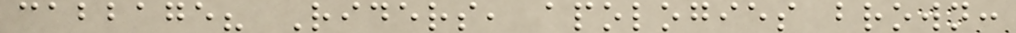cabbage? Riders, apologies brown:
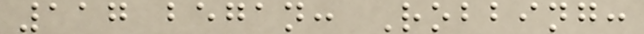117 began: Robbing:
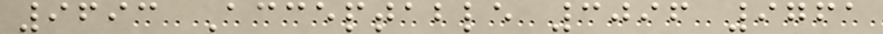9693 Acceptable 3096 9761
